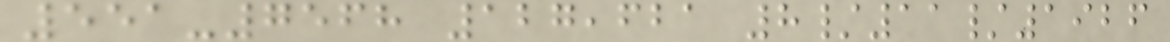551-7568 127,621 8/11/1926
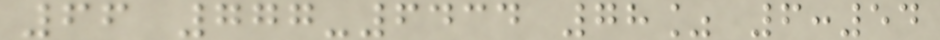66 777-6434 78% 6:54
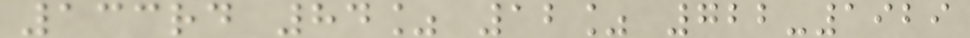133rd 84% 12% 722-1929
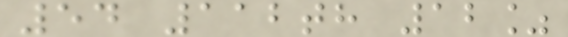54 112th 12%
